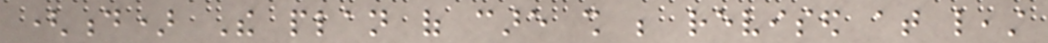(d) The plan of care shall be revised at least
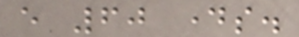every 60 days.
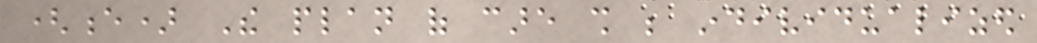(e) The plan of care shall be individualized
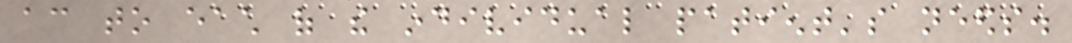according to each of the individual patient's needs.
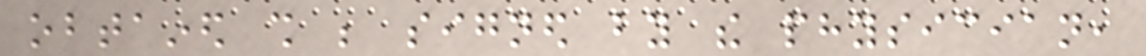obtained shall be signed by the physician,
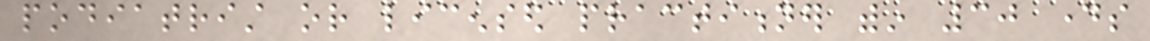podiatrist or licensed practitioner within 30 days
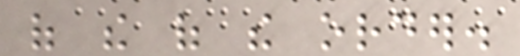of the of the order.
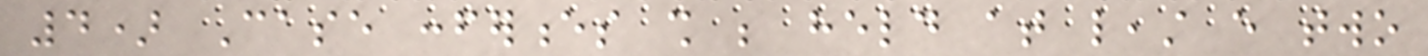4) Case conferences shall be held at least every two
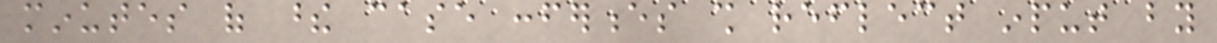minutes of these case conferences shall reflect input by
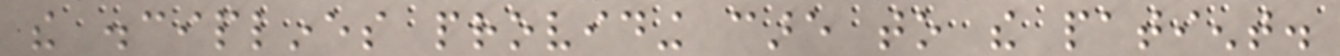the disciplines providing care to the patient.
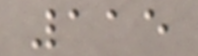115
